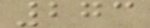273
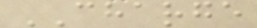CHARGE
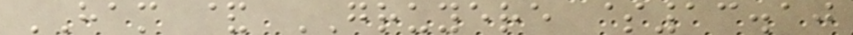HAM & GRUYERE $13.10
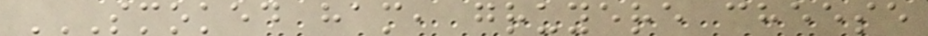SMOKED HAM, GRUYERE CHEESE
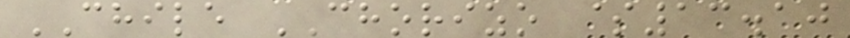CHILE CHORIZO $13.10
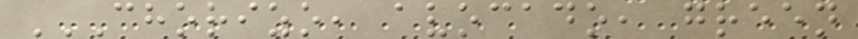CHORIZO, AVOCADO, GREEN
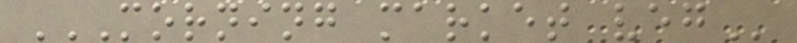MORNING MARKET VEG
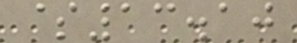$13.10
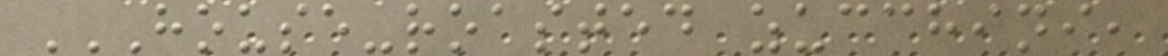HOUSE-ROASTED ZUCCHINI,
